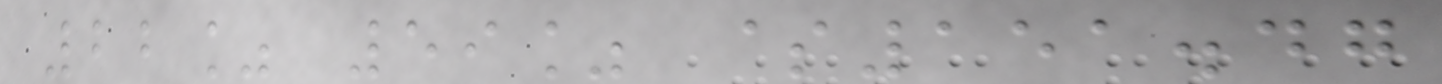22% 59% $151.47
